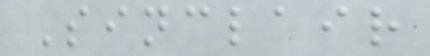Sinclair
